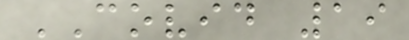COVID 19
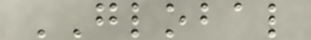GLOBAL
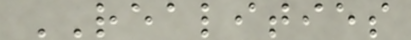REALITIES
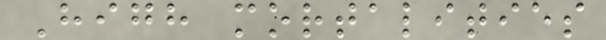High mortalities
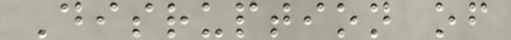Disruption of
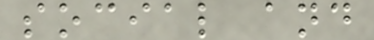social and
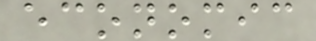economic
